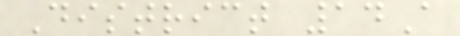District 14A
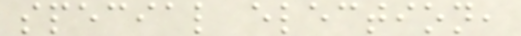special election,
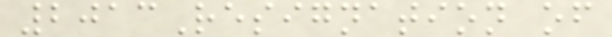2013Resignation of
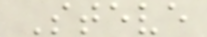Steve
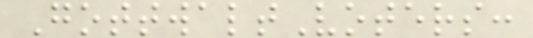GottwaltVoters:
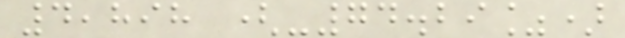4,898 (-74.29%)
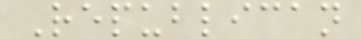Republican
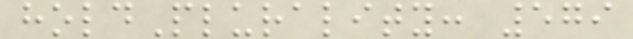holdPlurality: 579
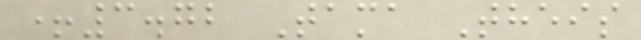+3.72 Tama Theis
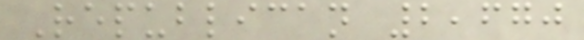Republican 2,670
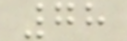78
